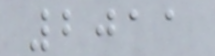2011
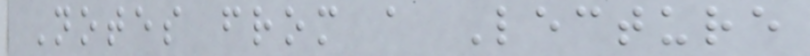Notes from a Lecture
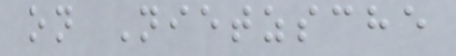on Nietzsche
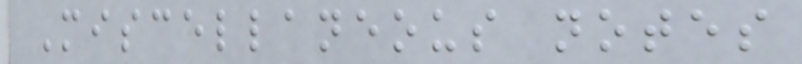Miscellaneous notes
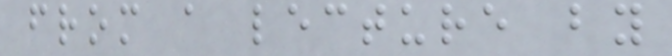from a lecture by
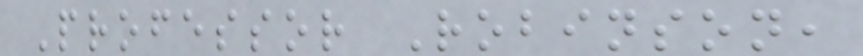Professor Robinson,
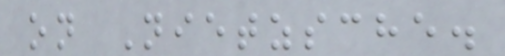on Nietzsche.
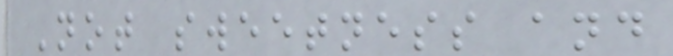Not sweetness and
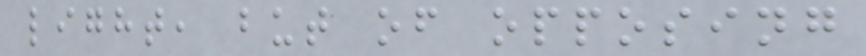light, but of opposing
